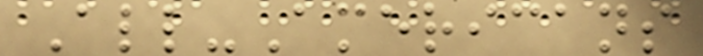All-Americans
